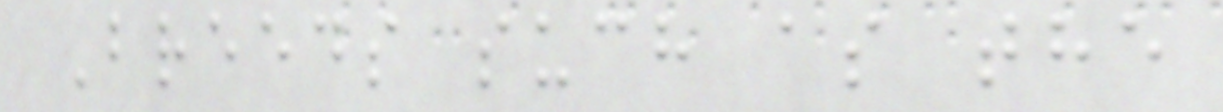Breeds such as the
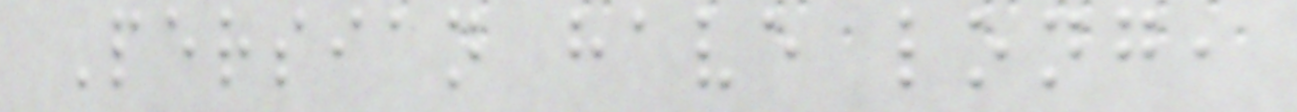Persian have long,
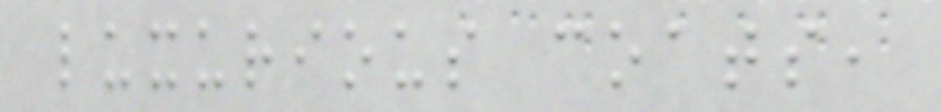luxurious coats,
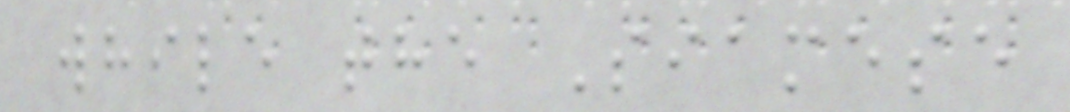while the Siamese
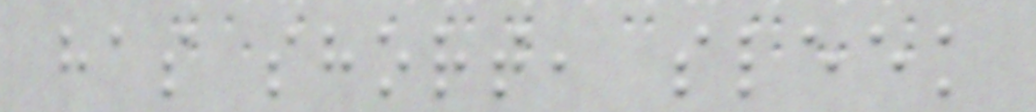has short, sleek
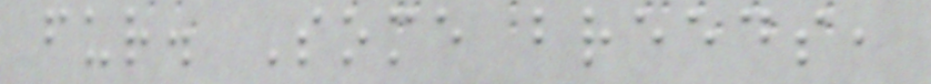fur. Some breeds,
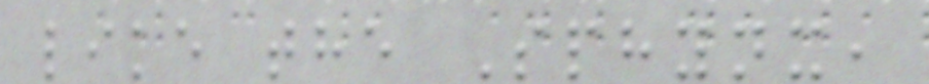like the Sphynx,
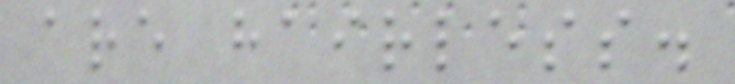are hairless.
